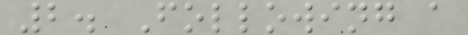2. Following a
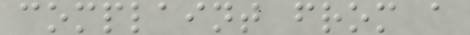complaint from a
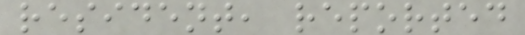resident, reported
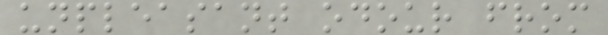unpleasant odour from
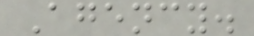Agency.
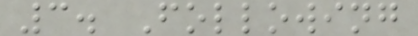3. Following
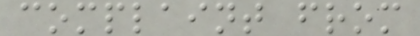complaint from
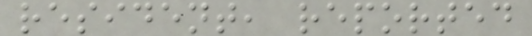resident, reported
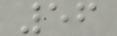56
